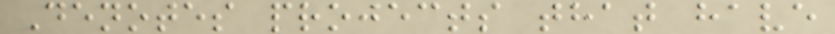Denotes projects that have
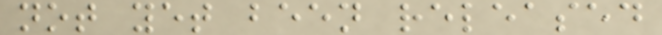not yet been released
